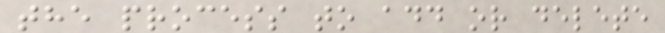the process to add or delete
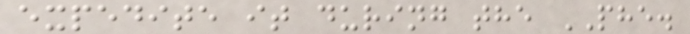expedite it during the PHE.
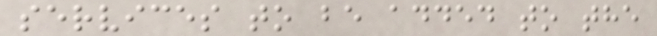services to be added to the
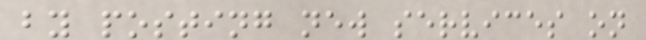by posting new services on
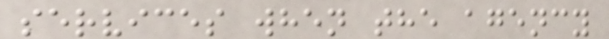services when the agency
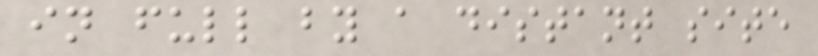in full by a distant site
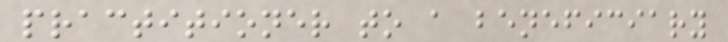practitioner to a beneficiary
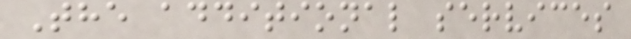The additional services
